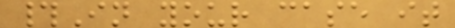#In your case it
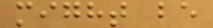might be
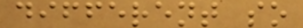different so
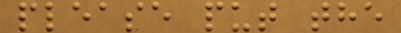please put the
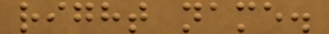right name.
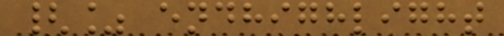{% endhighlight
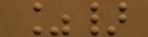%}
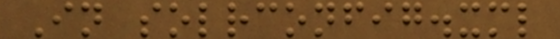In solrconfig.xml
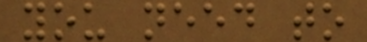you need to
